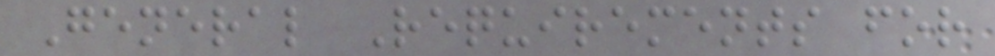General Requirements for
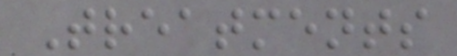Treatments
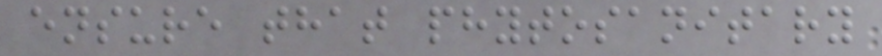ensure that phytosanitary
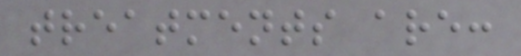treatments are:
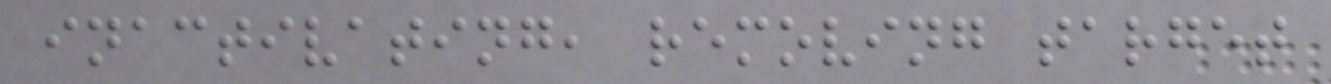inactivating, removing target
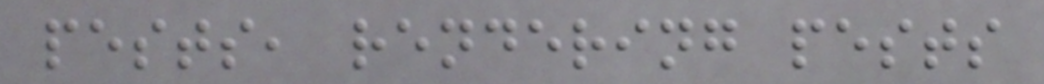pests, rendering pests
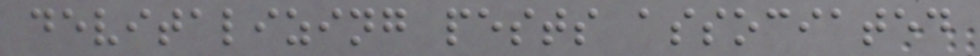devitalizing pests associated
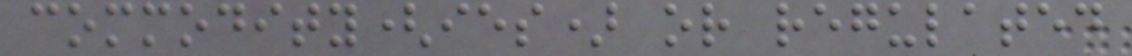commodity(ies) or regulated
